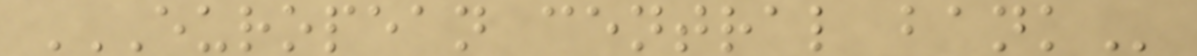EUROPEAN CENTRAL BANK
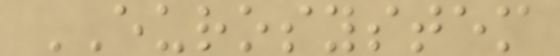EUROSYSTEM
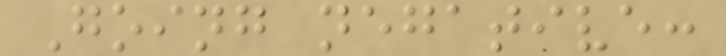Going negative:
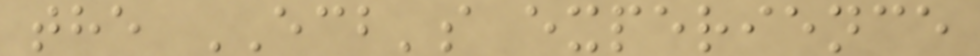the ECB's experience
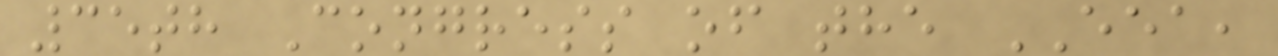35th Congress of the EEA,
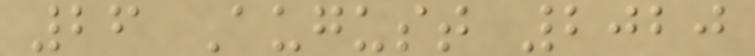26 August 2020
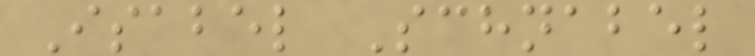Isabel Schnabel
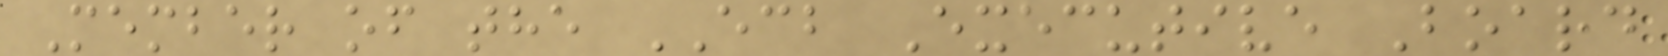Member of the ECB Executive Board
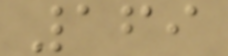169
